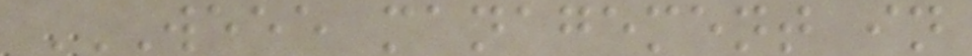WEEE MANAGEMENT IN
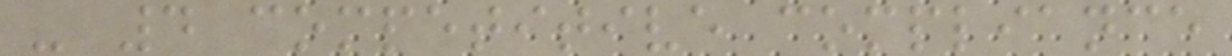- 4 competitive compliance
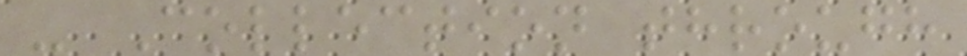- Collection through
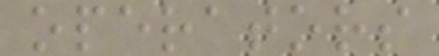operators
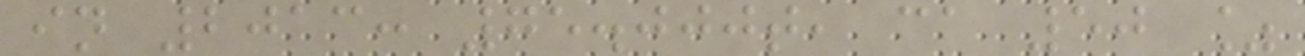in 2013: 75.000t, ca 50 %
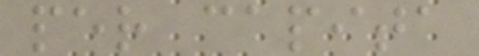per capita
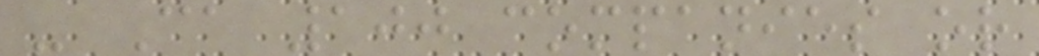- Ca 100 companies or
